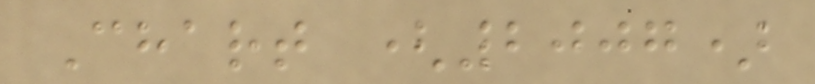Chart (2007)
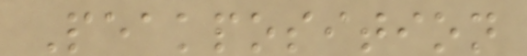Peakposition
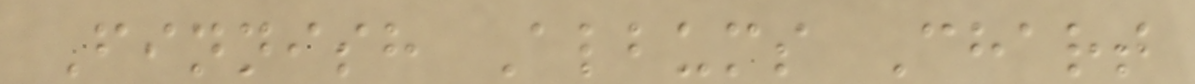Finnish Albums Chart
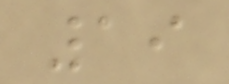19
